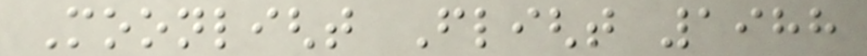Moonlight Flight 1988
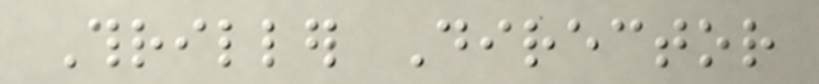Thriller Director
